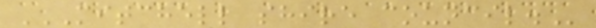MITCHELL SHIRE COUNCIL.
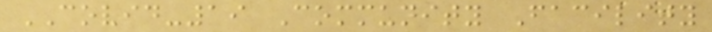COVID-19 Community Facility
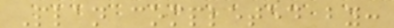Plan completed by:
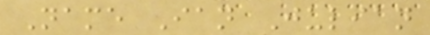Name Ian Julian
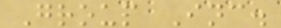Group Inc.
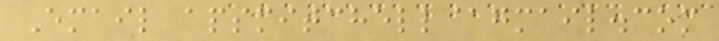Email apsmitchell@gmail.com
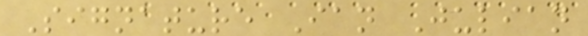Signature Ian Julian
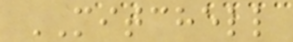MITCHELL
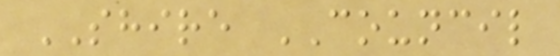SHIRE COUNCIL
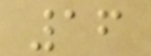16
